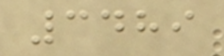3489
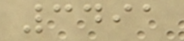3491
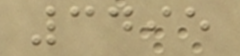3495
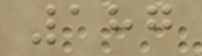187
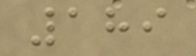189
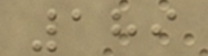189
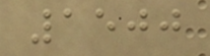1500
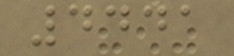4441
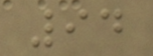94
